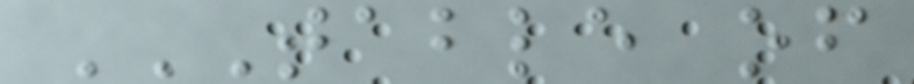TABLE OF
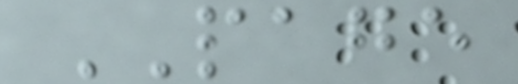PAGE
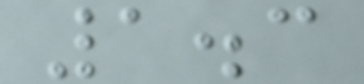1.3
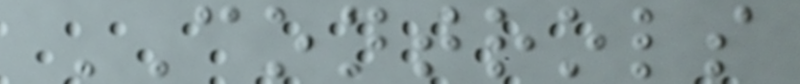CONTROLS
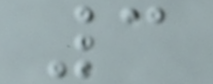3
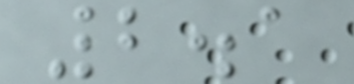2.1
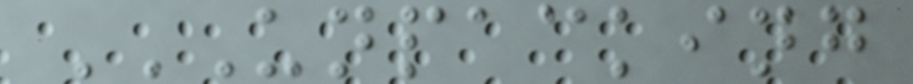UNPACKING
